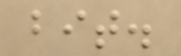bit.
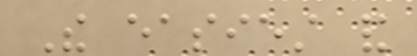The easiest and
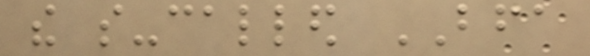the so-called BFA
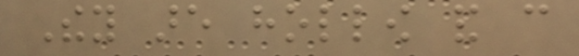They are hollow and can
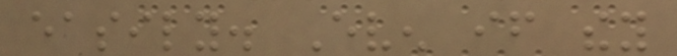easily. Even if they
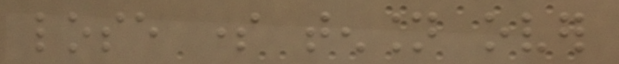lose some tension over
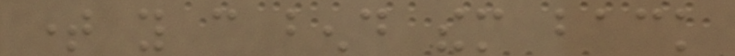time you can bend them back
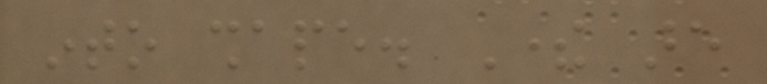into shape. There are
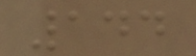144
